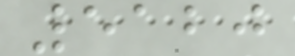5120
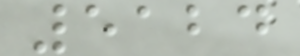5124
